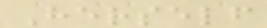Herself
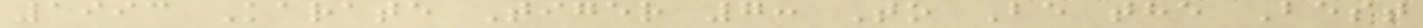1993 Karate Tiger 7: To Be the Best
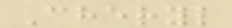Cheryl
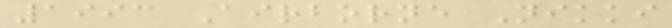1993 Airborne Nikki
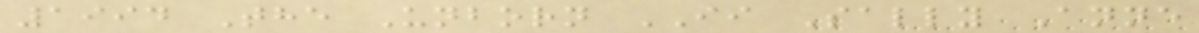1994 The Unborn II Sally Anne
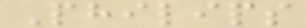Philips
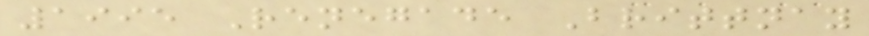1995 Renegade Brittnay
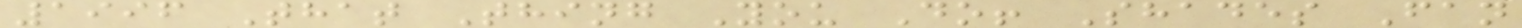1996 That Thing You Do! Shades Fan
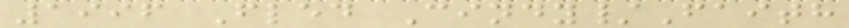1996 Fled Cindy/Faith
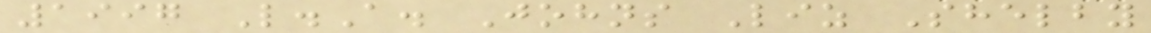1997 L.A. Johns Liz Shelby
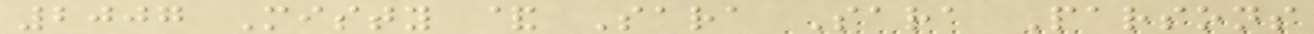2007 Misty & Sara Sara Parsons
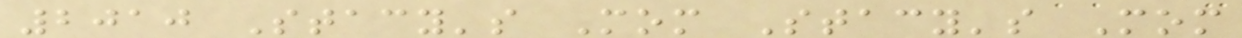2010 Stacy's Mom Stacy's Mom
